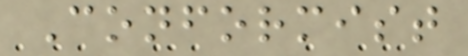Conformist
